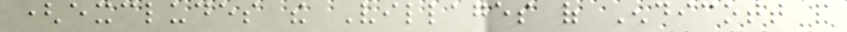(excludes the Villages of Endicott and
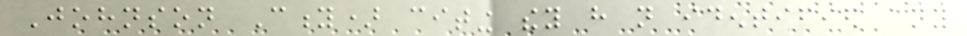Johnson City) citing they have not identified any
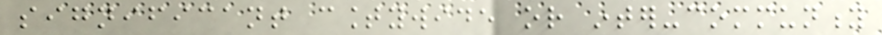significant countywide or inter-community
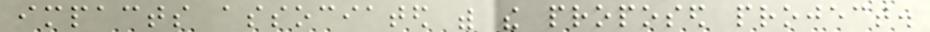impacts associated with the proposed project.
